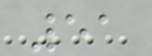51
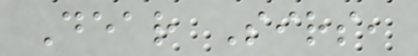Dear Sirs,
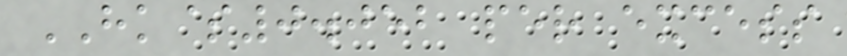HK$0.052 per excess
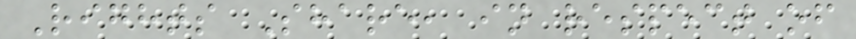Rights Share, in respect of
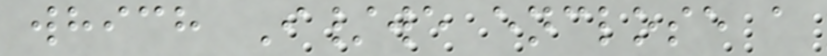which I/we enclose a
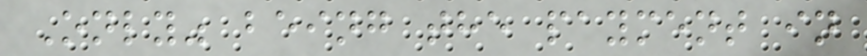Only" being the payment in
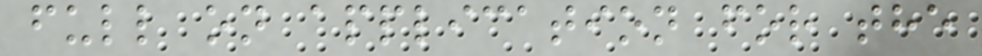full on application for the
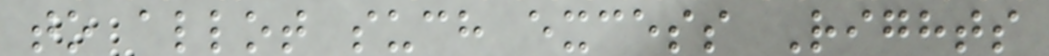to allot such excess Rights
